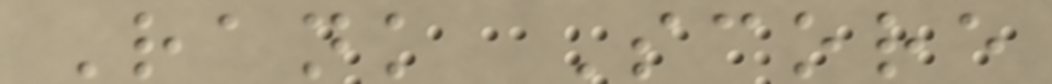Rank Score
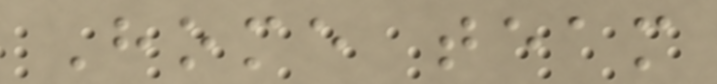Home team
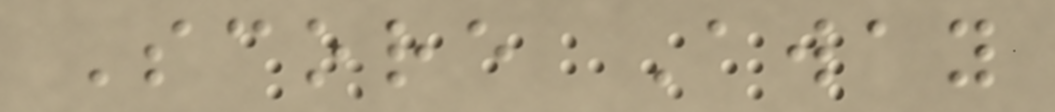Score Away
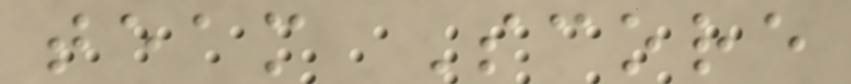team Score
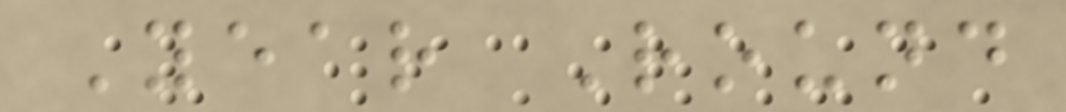Year Round
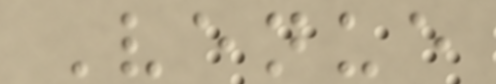Venue
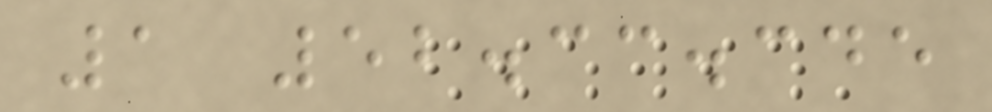1 52.33.345
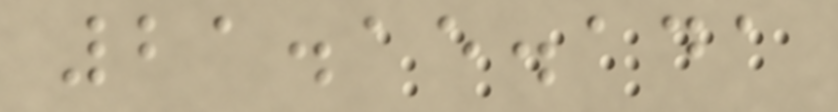21.15.141
